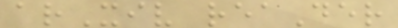arXiv reaDer
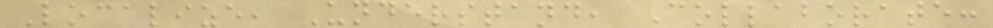Localize, Understand, Collaborate:
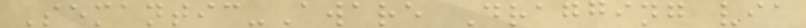Semantic-Aware Dragging via
